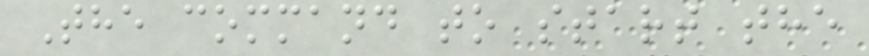The command to start the
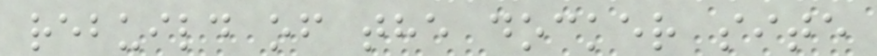rebuild of the docker site
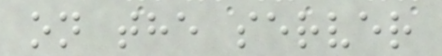on the server
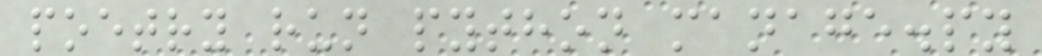poetry run python manage.py
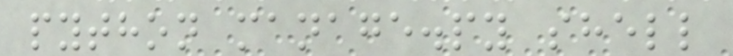python manage.py shell
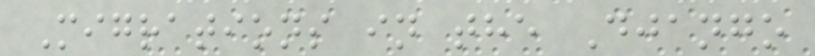Migrations in the Django
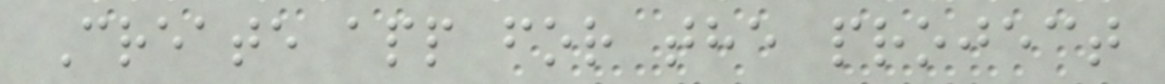Create app for the project
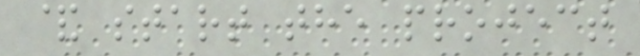& start the project
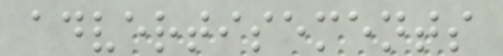advertisements
